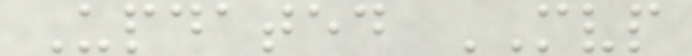Updated MVP
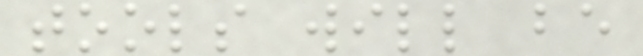tools will be
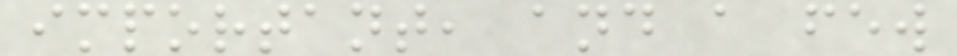important, and a few
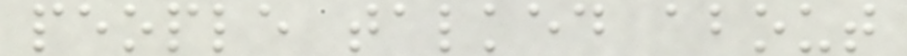people talked about
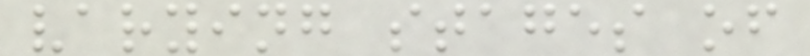varying stages of
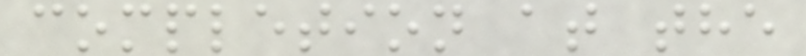completion at the
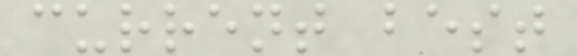current best
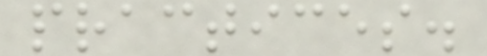practices.
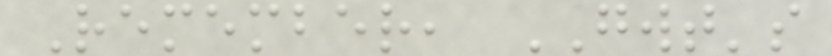Remember, GWT's
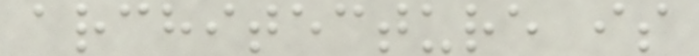architecture is
